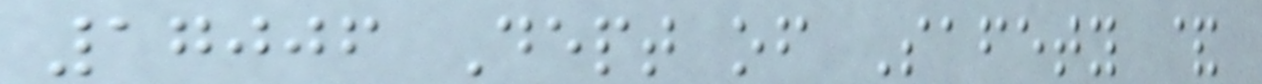17006 Dept of Safety &
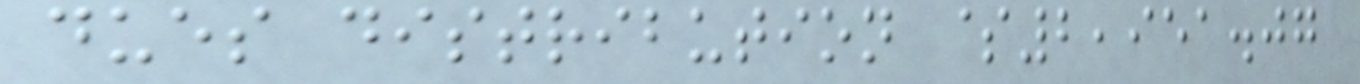dues distribution $2,951.07
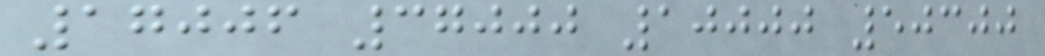17006 37000 10000 50300
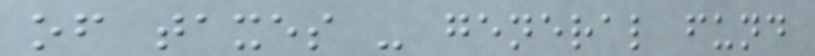of taxes - general fund
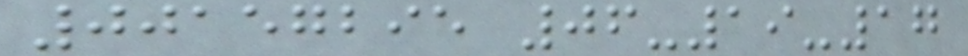00157295 06-19-17
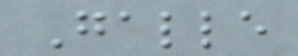Galle
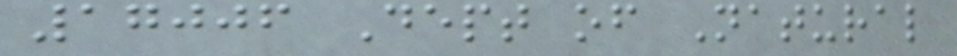17006 Dept of Natural
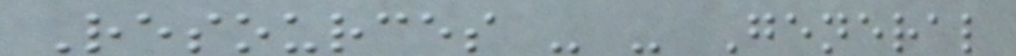Resources - - General
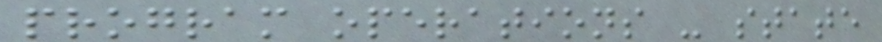program operations - state
